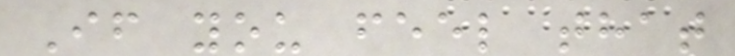If you feel that
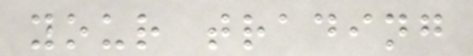your trading
